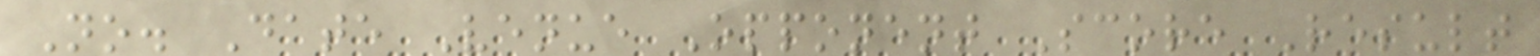No. Date Venue Opponent Score Result
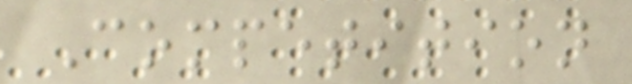Competition
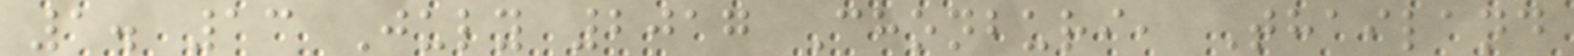1. 13 July 2017 Chonburi, Thailand
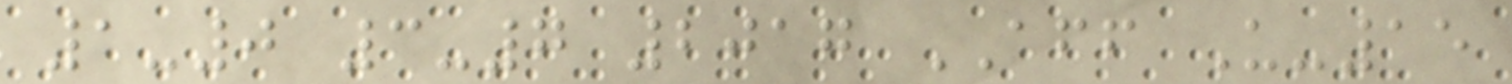1-0 3-7 2017 AFF U-15
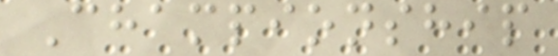Championship
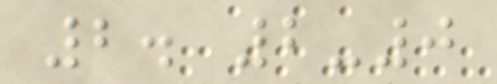2. 2-0
